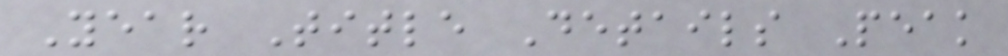Year Title Details Peak
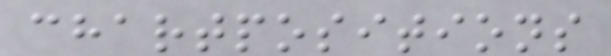chartpositions
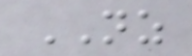NZ
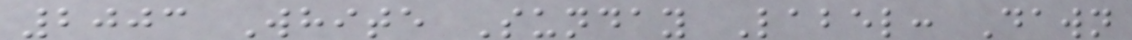2003 White Sunday Label: Dawn
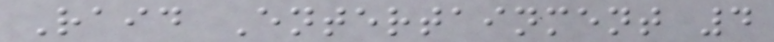Raid Entertainment 4
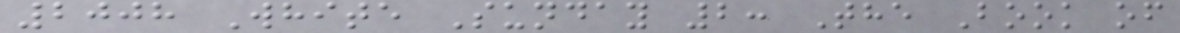2008 White Sunday 2: The Book of
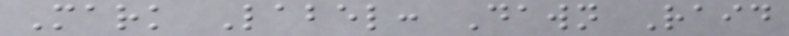Mark Label: Dawn Raid
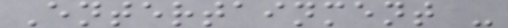Entertainment -
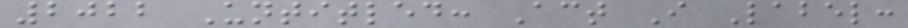2022 Untitled: Act I Label:
